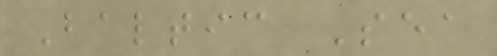Baltic Sea
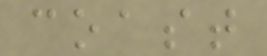coast
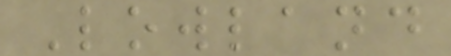Lowland
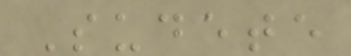Sudete
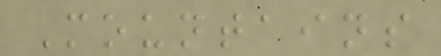Mountains
